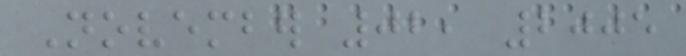November 02, 2005
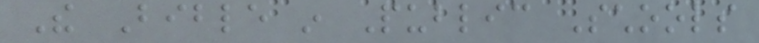The Bible in Public Schools
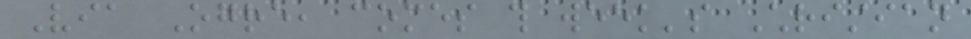Via Ogre, comes this week's Christian
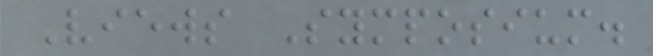Views Symposium.
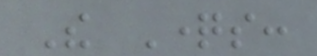The Questions:
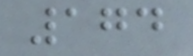174
